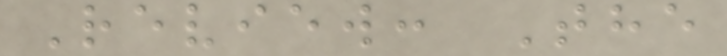Review: The
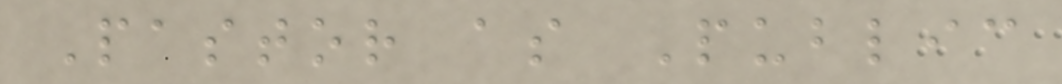Pastor as Public
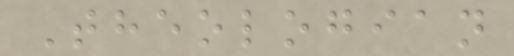Theologian
